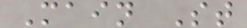Main St
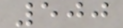500
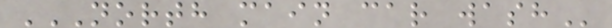NORTH MAIN CAR WASH
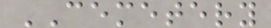CEMETERY
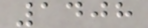1408
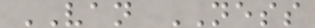VAN NESS
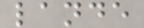lande
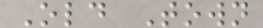Old Town
